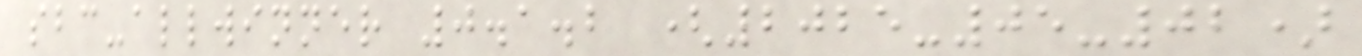sbc-allwinner 0.1.2 (2025-05-02)
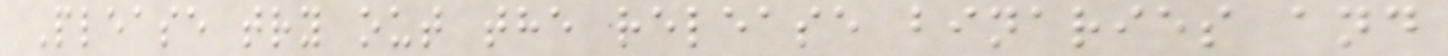Please try out the release binaries and
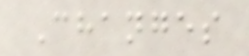Changes
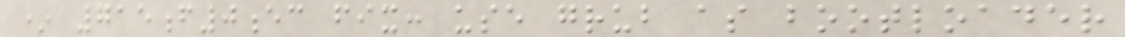* 715f0ec fix: use grub as bootloader
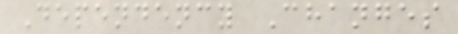Dependency Changes
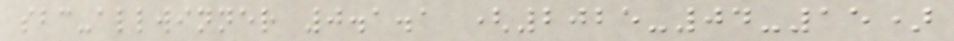sbc-allwinner 0.1.1 (2025-04-15)
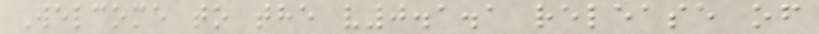Welcome to the v0.1.1 release of
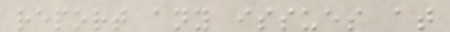report any issues at
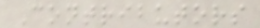Contributors
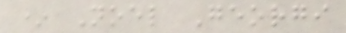* Noel Georgi
